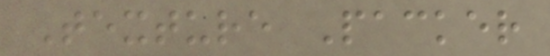Texture Packer
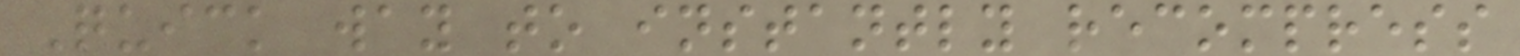Quick way to instantly recompress
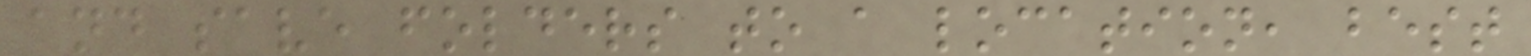and save folders to a location, best
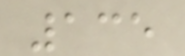135
